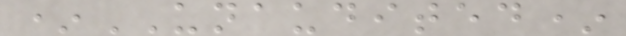*UNAUDITED*
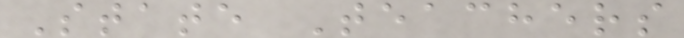State Teachers
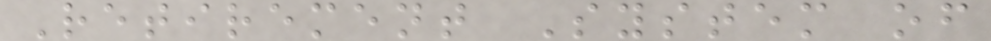Retirement System of
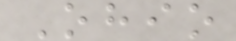Ohio
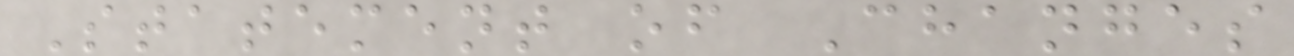Statement of Changes
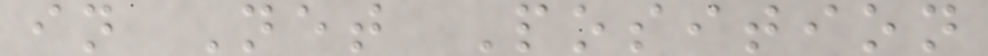in Net Position
